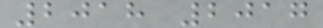2018 2017
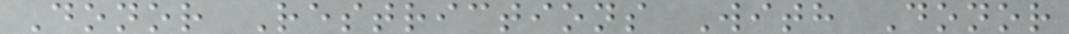Donor Restrictions With Donor
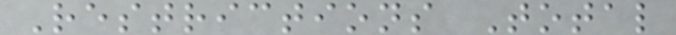Restrictions Total
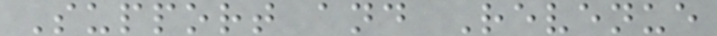Support and Revenue
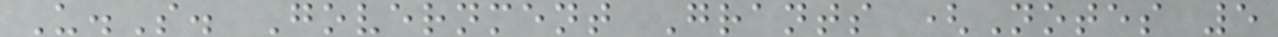U.S. Government Grants (Notes 5
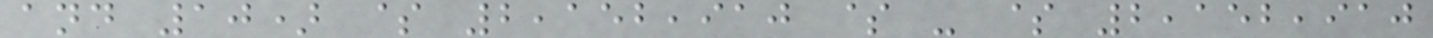and 10) $ 2,152,910 $ - $ 2,152,910
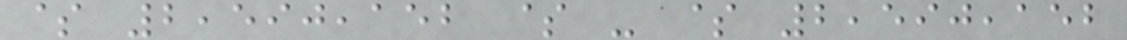$ 2,590,152 $ - $ 2,590,152
